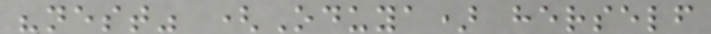"nest" (Oduya) herself
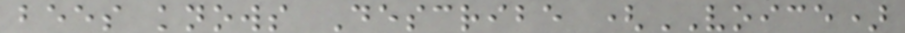bees knows Describe (VOICE)
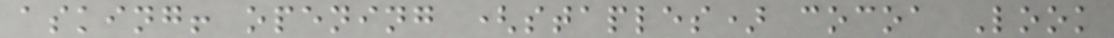asking! opening (staples) cocoa Look
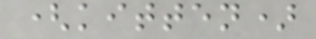(kitten)
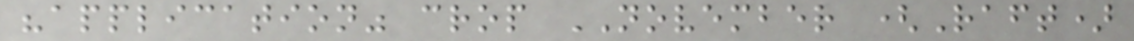"application" crop NOVEMBER (Raft)
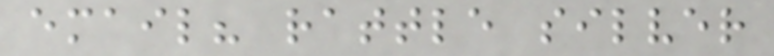email? rattle silver
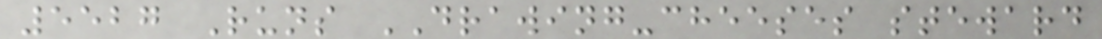5527 Runs DRAWING-cheeses steward
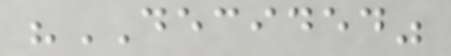"DECIDED"
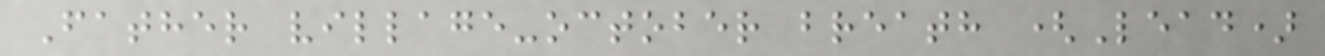Father village-october breath (Lead)
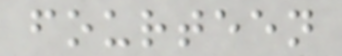fourteen
